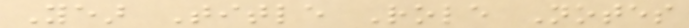Year Title Role Notes
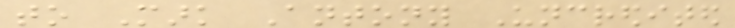to Mark Antony Uncredited
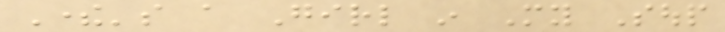There's a Girl in My Soup
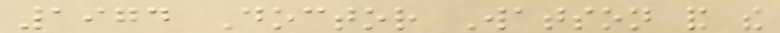1974 Doctor Watson and the
